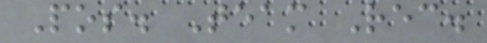Pos. Team Rec.
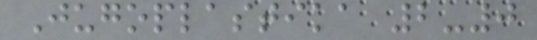Jugoplastika 2-0
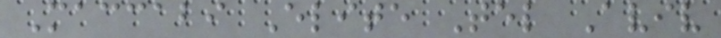Maccabi Elite Tel Aviv
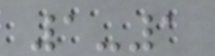1-1
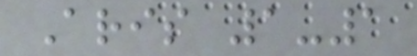Aris 1-1
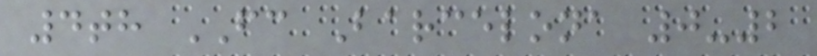4th FC Barcelona 0-2
